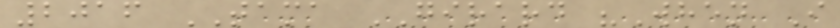2016 TAMA GIRARD "When I
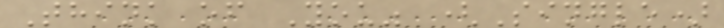Think of You" (Single)
